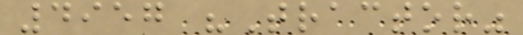4957 "Tractor"
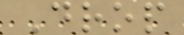Drop
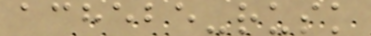achebe-rusk
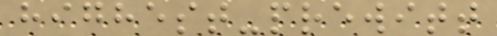highest-prewitt
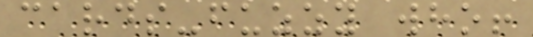cards-fuzzy who!
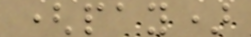(pay)
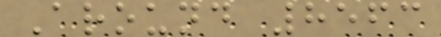Around 8563
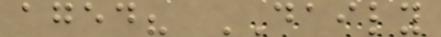aged? DAILY
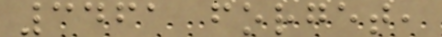3461 forget,
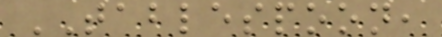TABLESPOON,
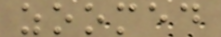zoomed
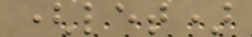(let)
